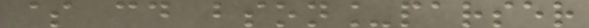$ cd bson_parser
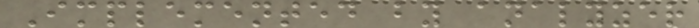Implemented by analyzer
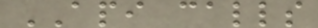API calls
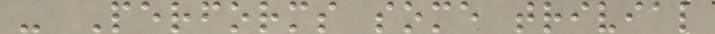- Performs some trivial
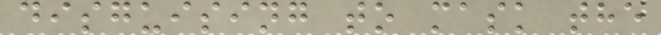disguising to mask the
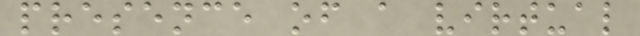presence of a virtual
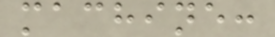machine:
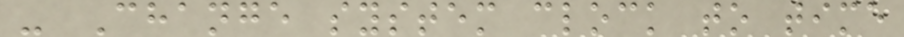- Change system clock to time
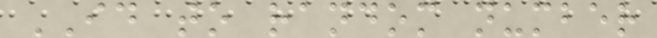ID to random number
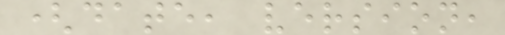(date, version,
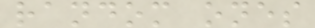random ones
